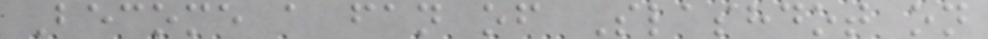Become a fan of Slashdot on
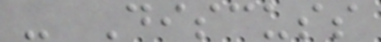- Discuss
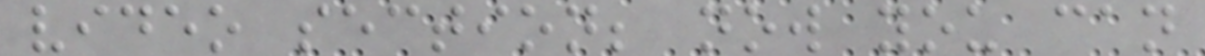video section; now you can
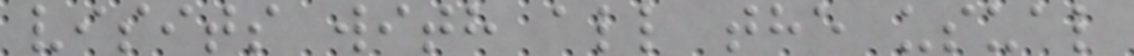visits with all the usual
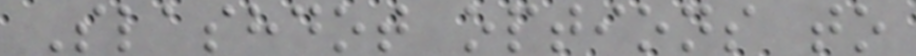Slashdot options to
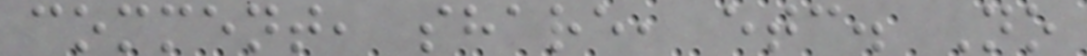comment, share, etc. No
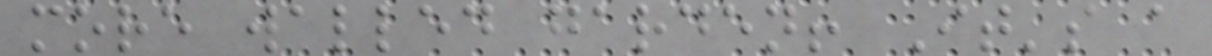more walled garden! It's a
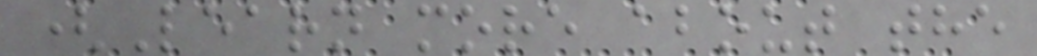(Learn more about the
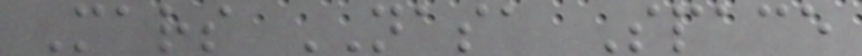Mars NASA Space
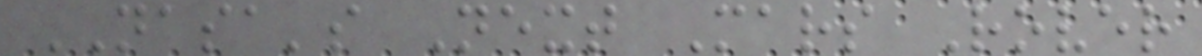NASA's Next Mars Rover
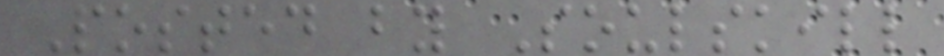Posted by Soulskill
